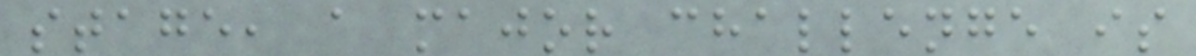stage, a major challenge is
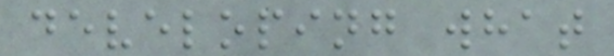developing what
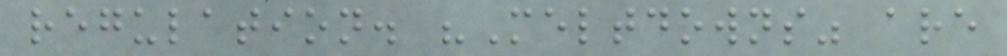regulation. "Meltdowns" are
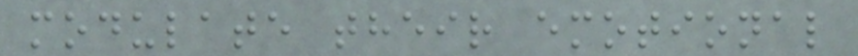modulate their emotional
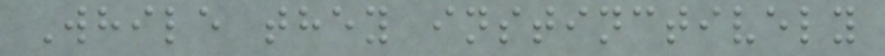While they instinctively
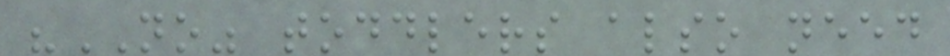"NO" toddlers also need
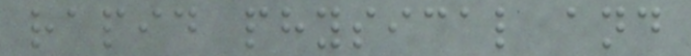rapid physical and
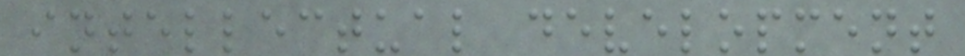intellectual development
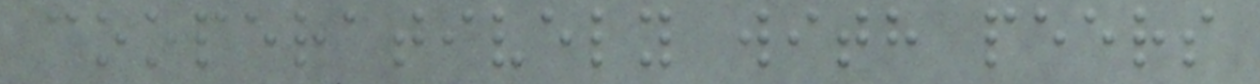cooperatively with peers
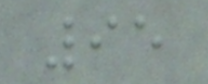95
